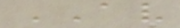AV
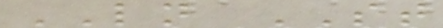LN ST
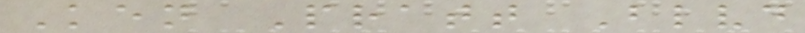Ken Pratt Blvd
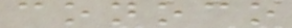conoco
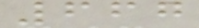667
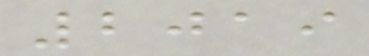2019
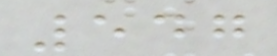547
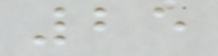25
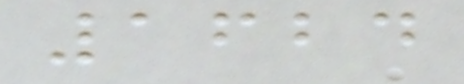1624
